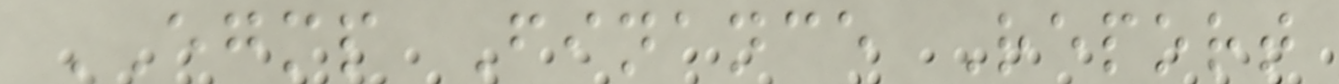EGMP Finance Report
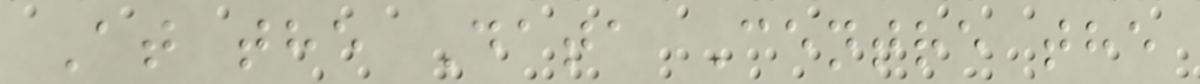At the Data Centre the
